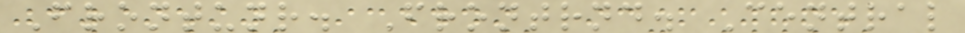Frontunr. Frontrnd. Central
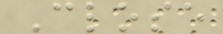Close
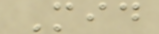Mid
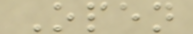Open
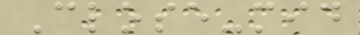Close-mid
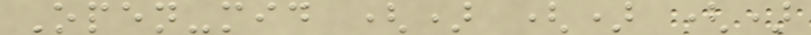Open-mid () () ()
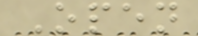Open
